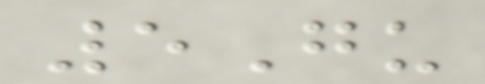5Gu
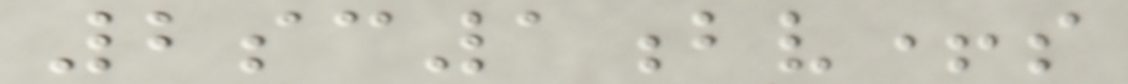2sc1bv+s
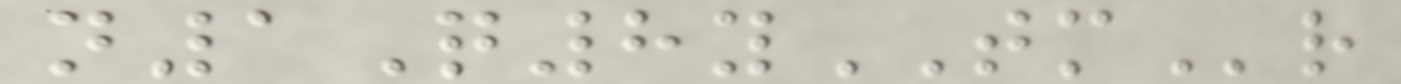n1Q8yTMr
